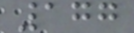177
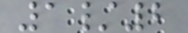1/2
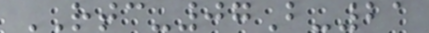RTC-07B-21
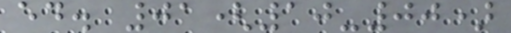ed. 01(10-00)
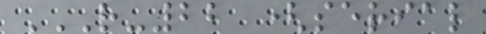R-22 (SERIAL
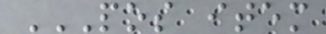POS ITEM
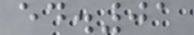ed.01
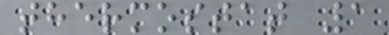thermostat 1
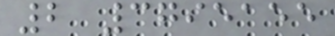2 3795155
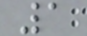1
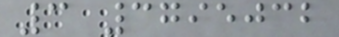3 3795032
